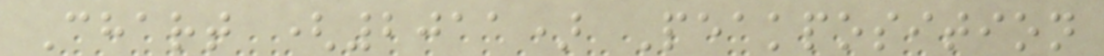Chart (2011) Peakposition
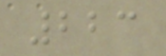223
